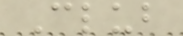Club
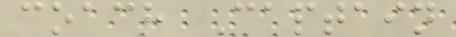coach Captain
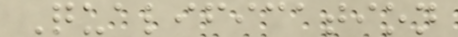Qualification
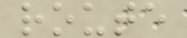route
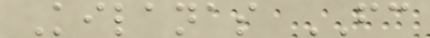Kilanas FC
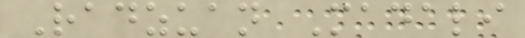Radzuan Madali
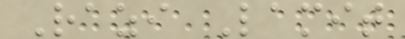Razi Lamit
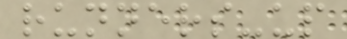runners-up
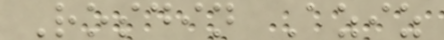Rosdin Aziz
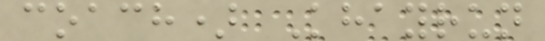coach) Khayrun
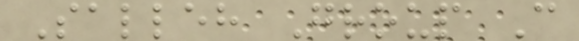Salleh Group C
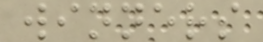winners
